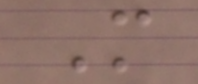M
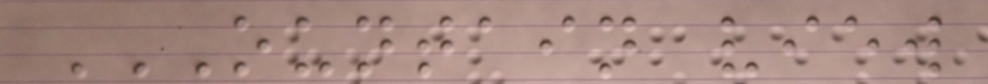OUNTAIN VIEW
